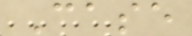Case
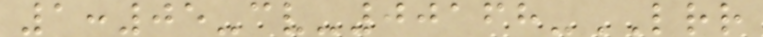1:05-cv-00168-LRR
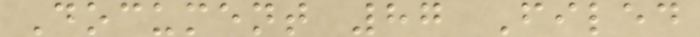Document 87 Filed
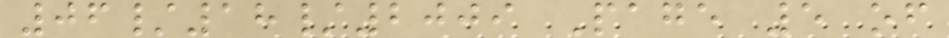06/18/2009 Page 5 of
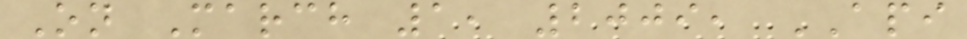On March 1, 2009, API
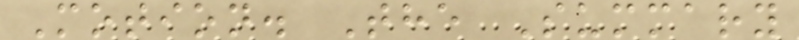Motion. The Summary
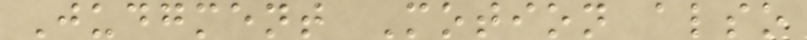Judgment Motion also
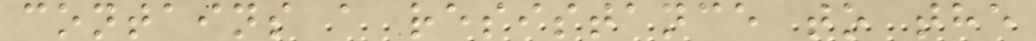contains a resistance to the
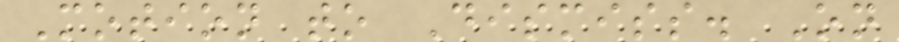Motion to Dismiss. On
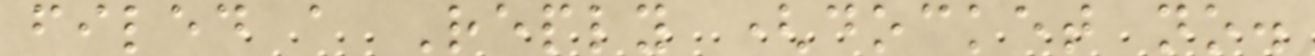filed a Reply (docket no.
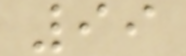99
